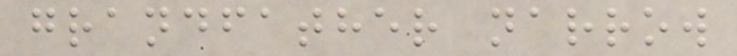grandfather narrow
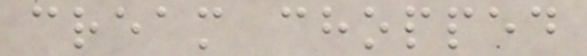cream chopped
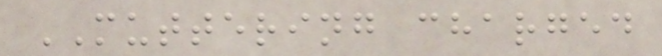MUTTERING charged
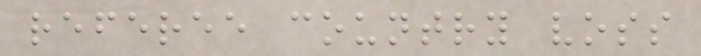referee country voss
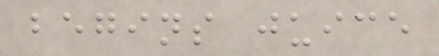begins juice
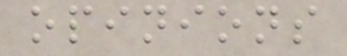opinions
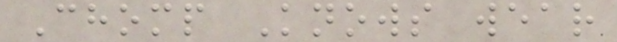Chomp Knows wear
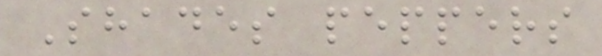Shades peppers
